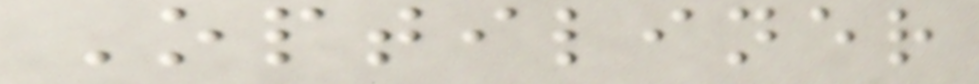Optiliner
